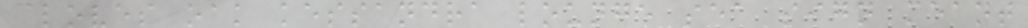cloves oak kessandra lounge sea sign meant
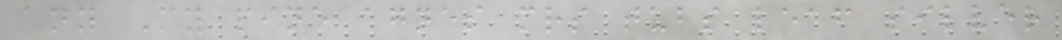any My pine agnes mrs tubs leaf silver
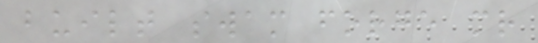built swam forge mr
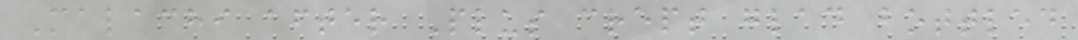Malachi after Plus crept glad bottled
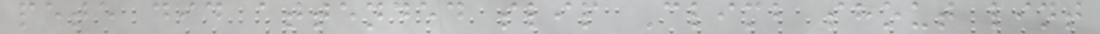pete did attended slip Climb shout lint
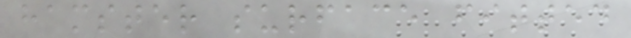hamster surface fitted
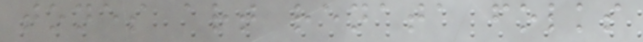tones art renata folks
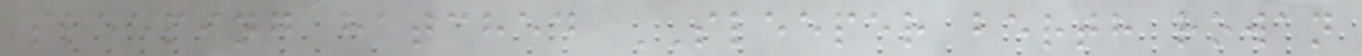sleeping hatched SLEEPER berth rowan
